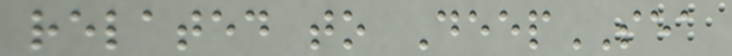related to DeepSEA
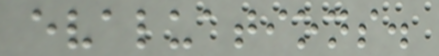evaluations.
